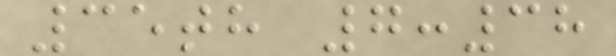35th 7:38
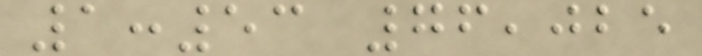1:53 76,025
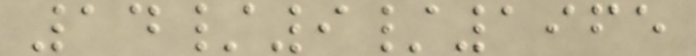14/9/1965
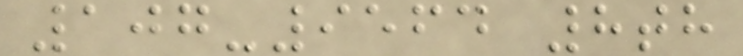107-9564 8th
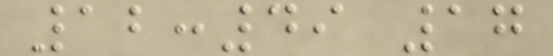12:49 17
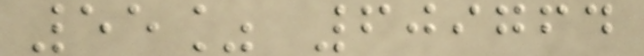55% 609764
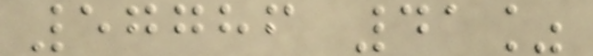57786 41%
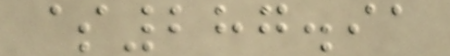$287.91
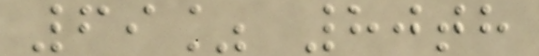69% 80th
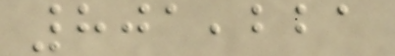801,221
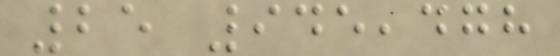25 945,478
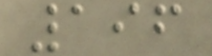196
